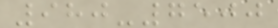980-7500
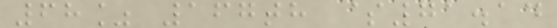68% 167th $71.14
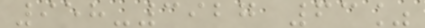958-3927 63%
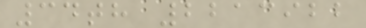34th 2213922
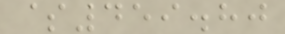$459.80
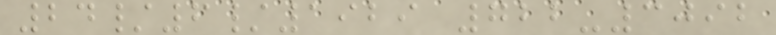24/6/1929 722-3092
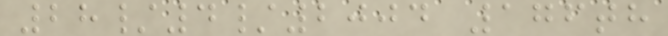28/4/2004 176th
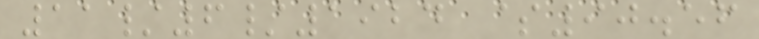11/6/1924 $90.56
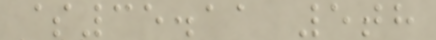$35.11 5th
